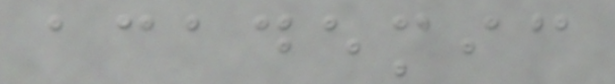academic
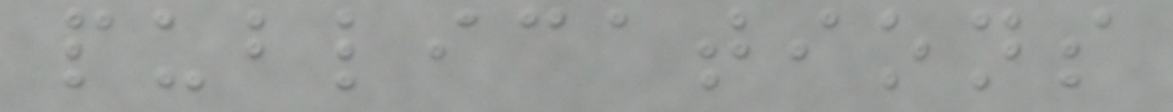publications
